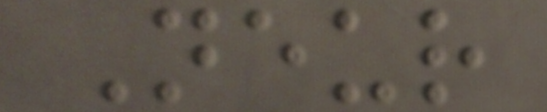Neur
